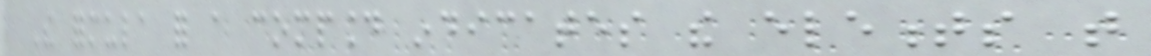The formula for a compound indicates the elements that
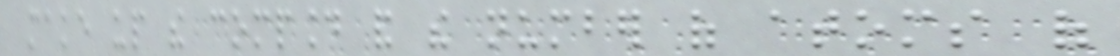make up the compound and the number of atoms of
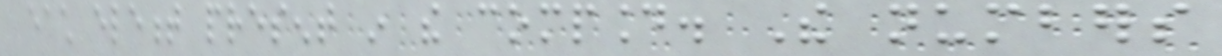each element present in the compound. The numbers
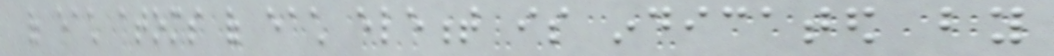of each atoms of each element is indicated by
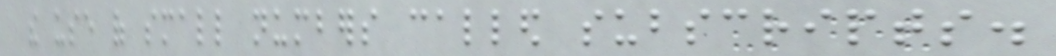the use of small numbers called subscripts.
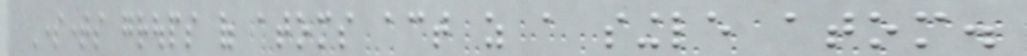Sometimes groups of atoms act as a single atom.
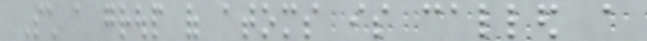Such a group of atoms is called a
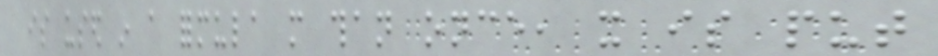is used in a formula more than once, it is put
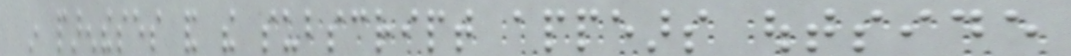in parentheses and the subscript appears outside
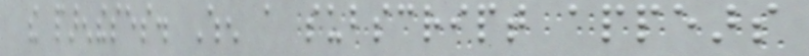the parentheses. When a subscript appears
